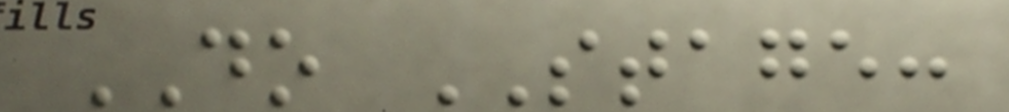DO STAGE:
